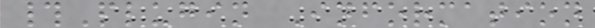#Plugin Information
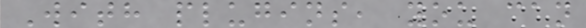With plugins, you can
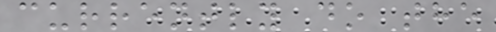currently do the
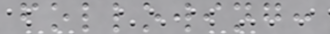following:
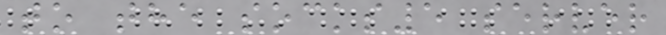to the socks5 server
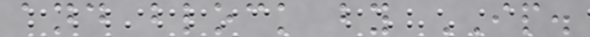and block by IP.
